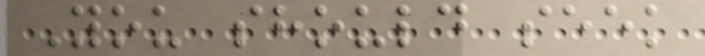You should seek
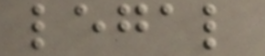legal
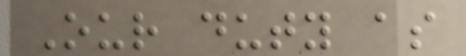Our duty as
